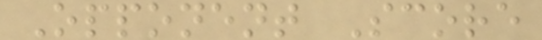Opponent Score
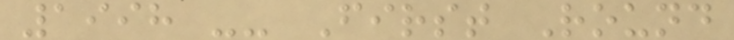1998 -- First Round
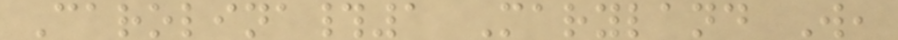Carolina#1 Maryland W,
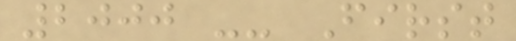2000 -- First
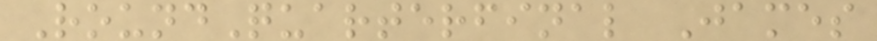RoundQuarterfinal James
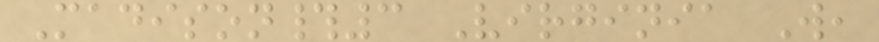Madison#3 Virginia W,
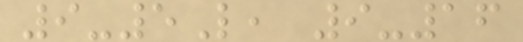9-5L, 9-16
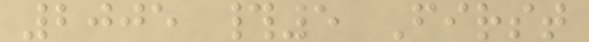2005 #5 First
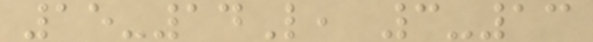15-14L, 3-13
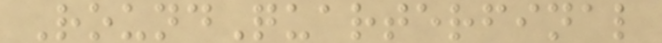RoundQuarterfinal
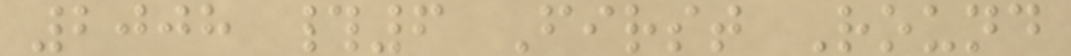2008 #6 First Round
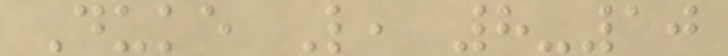Duke L, 8-10
